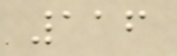116
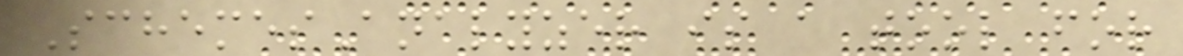SchemesAnalyzer is a tool for
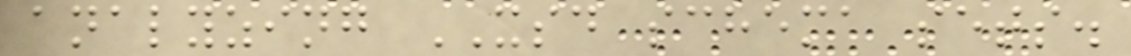analyzing XSD schema sets.
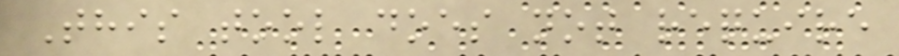This tool does not require
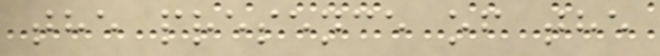the presence of the
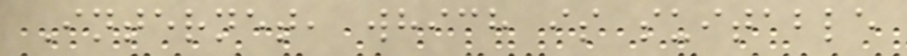Internet, which is suitable
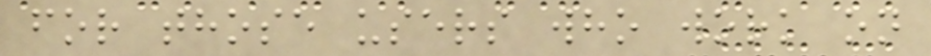for those users who work on
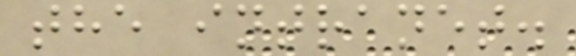the intranet.
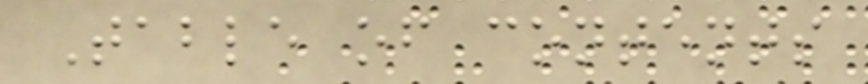Table of contents
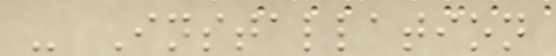- Installation
